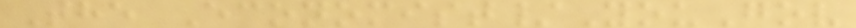The Economist/YouGov
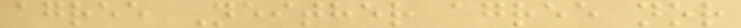agree Neither agree nor
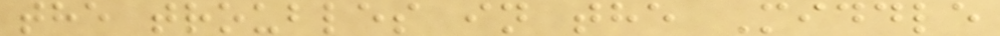the troubles in the Middle
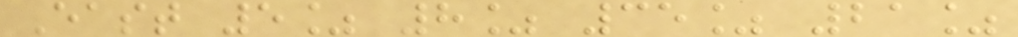East 5% 8% 35% 21%
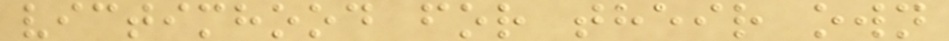victimhood for their own
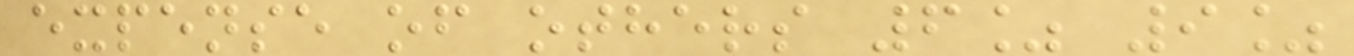expense of others 6% 9%
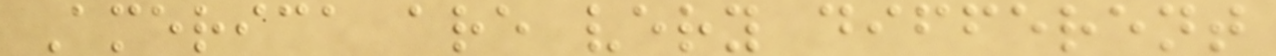America are very different
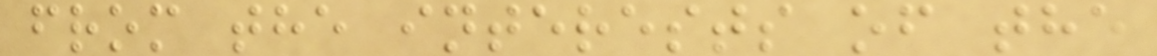from the interests of the
